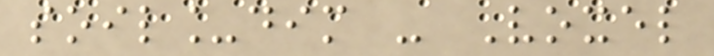soil_dim - Voxel
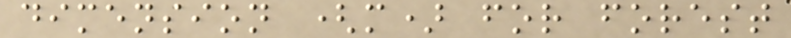dimension (m) for forest
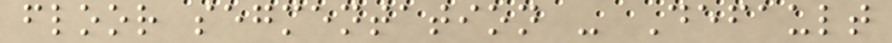floor segmentation - Default
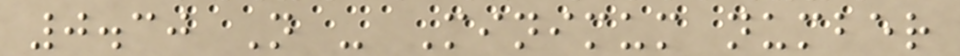0.30 N - Minimum number
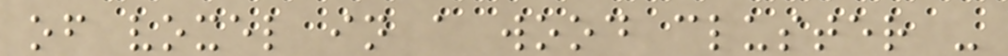of voxel in a wood cluster -
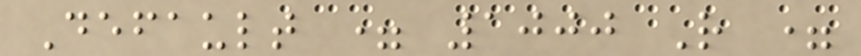Default = 1000 R =
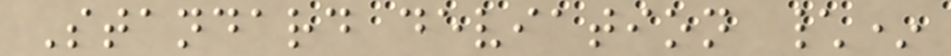Standard deviation \*
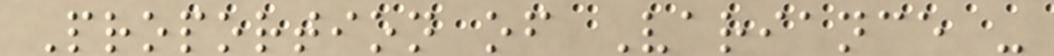Proportion of Variance -
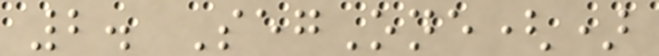2. SegOne()
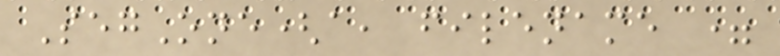SegOne(a, filename =
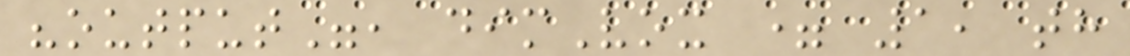"output", dimVox = 1, th
